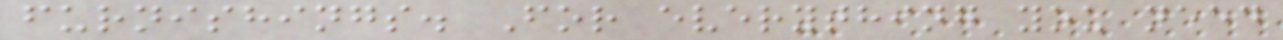furnishings. For everything you need
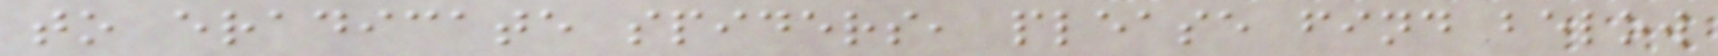to eradicate spiders, please find below
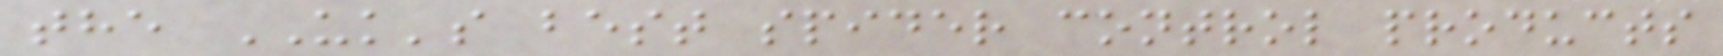the UK's best spider control products
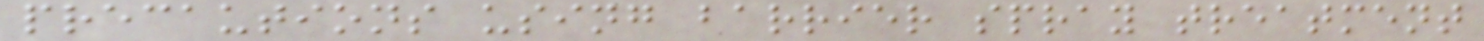precautions using barrier spray treatment
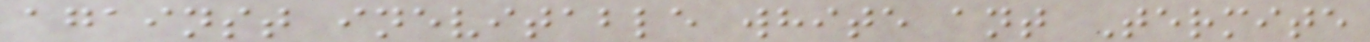against inevitable white ant Termite
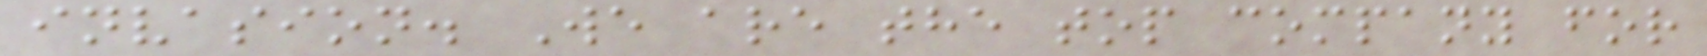invasion. We are the top company for
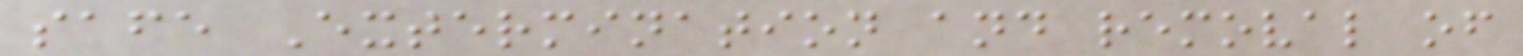safe Extermination and removal of
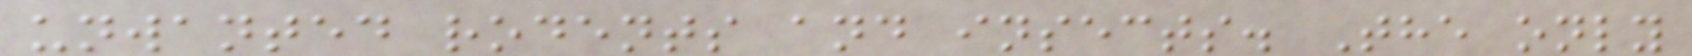unwanted rodents and insects. The only
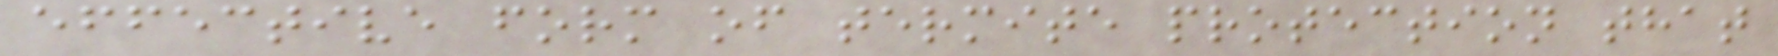effective form of termite protection that
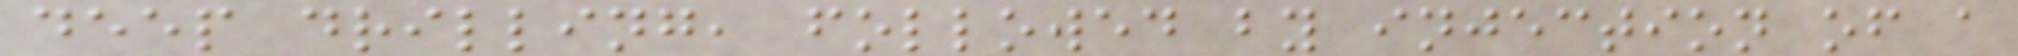deep drilling, followed by injection of a
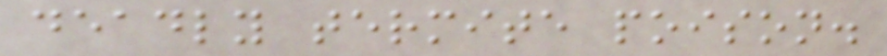deadly termite poison.
